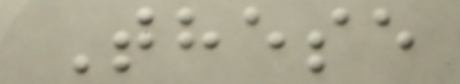These
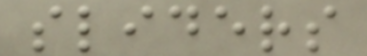sliders
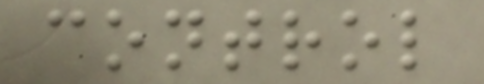control
